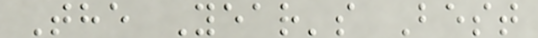The Year's Best
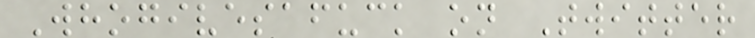Whogivesafuck on Twitter
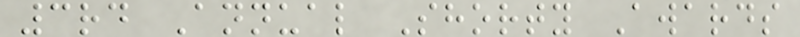3rd Annual Shorty Awards
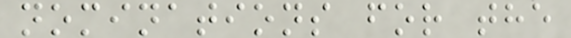nominations for the
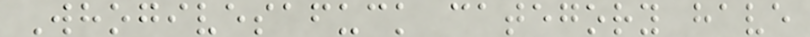Whogivesafuck category have
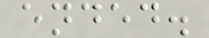ended.
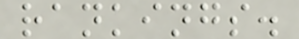rankings.
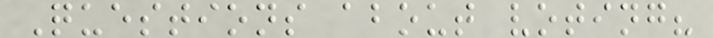Questions about voting?
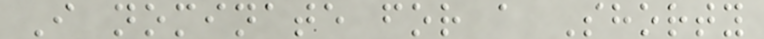I nominate for a Shorty
